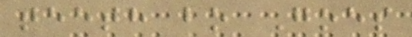teeth bo Goes
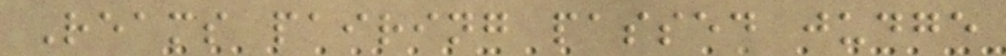Reams pairing passed judge
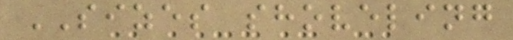SIZES shoveling
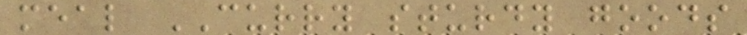meal CURRY sturdy goods
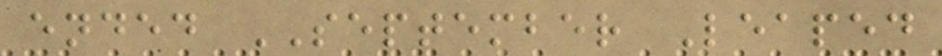ended SEPTEMBER Leaped
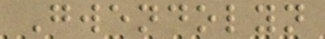Gwendolyn
